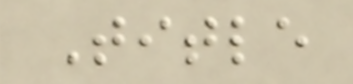Title
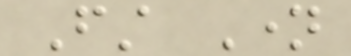First Name
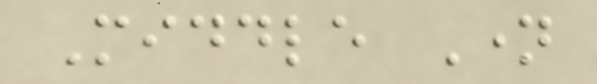Middle Name
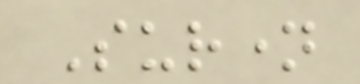Surname
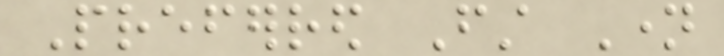Preferred First Name
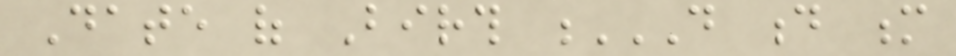Date of Birth D D M
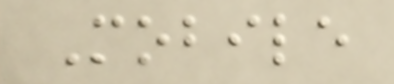Mobile
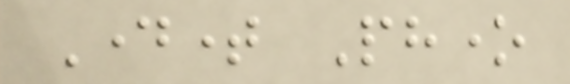Daytime Phone
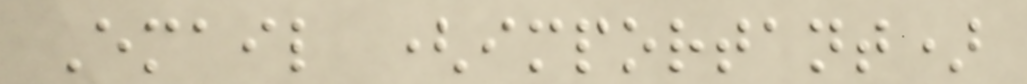Email (important)
